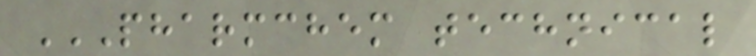PHARMCHEM TECHNICAL
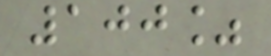100%
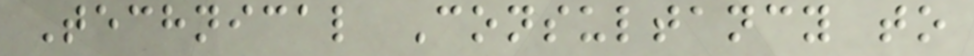Technical Consultancy to
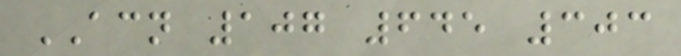ACN 107 645 303
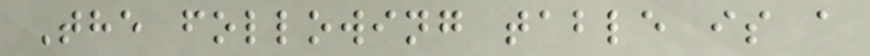The following table is a
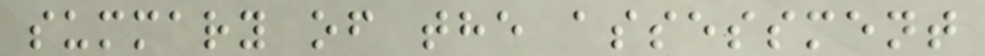summary of the assessment
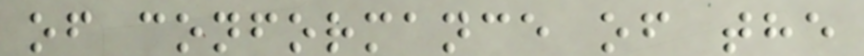of conformance of the
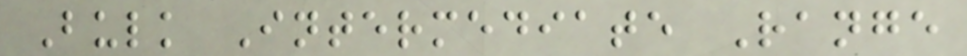Bulk Intermediate Range
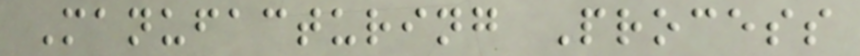Manufacturing Process
